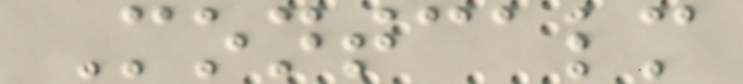Montcalm
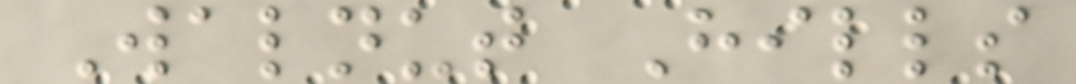Walnut Hills
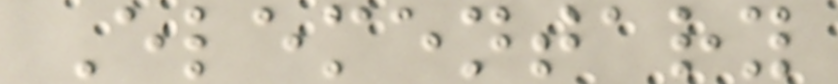Elementary
